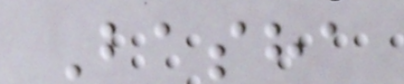Basha
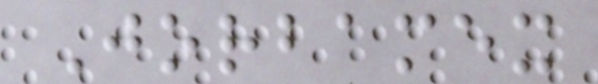Jorbamex
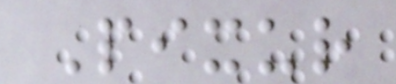Pixur
